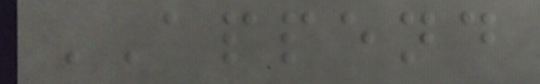APPEND
